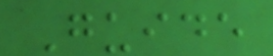Guide
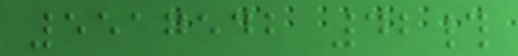5517542 42#
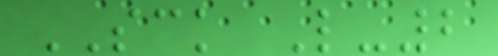SCK L-2
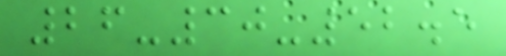26-30-52.5
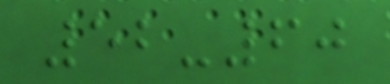52-60
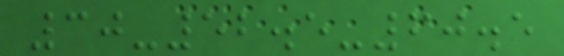30-52.5-60.5
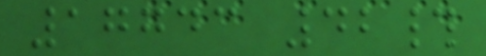17743 42#
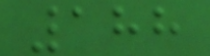188
